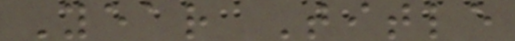Year Title
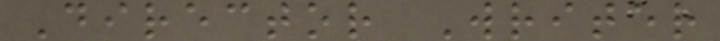Director Writer
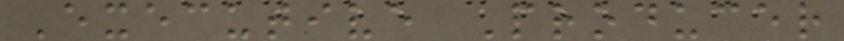Executive Producer
